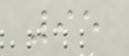95
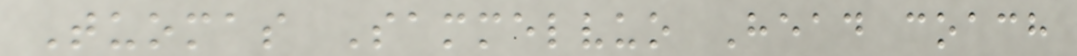Tuomas Sammelvuo Head coach
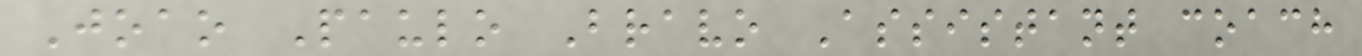Joao Paulo Bravo Assistant coach
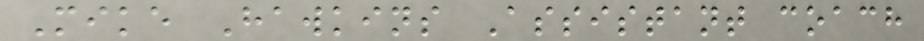Mike Hawkins Assistant coach
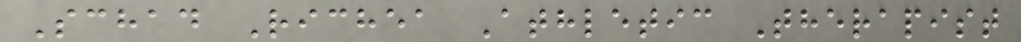Schad Richea Athletic Therapist
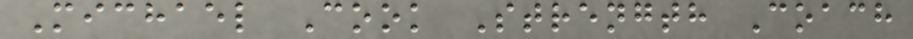Michael Cook Strength Coach
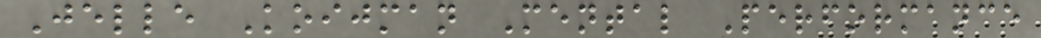Jelle Koijman Mental Performance
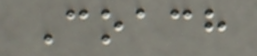Coach
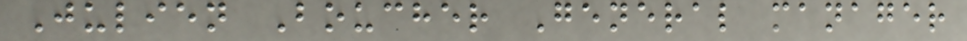Julien Boucher General manager
